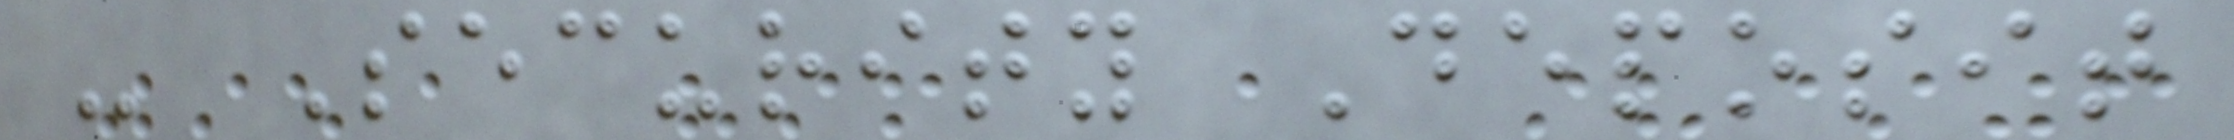- Security Deposit
